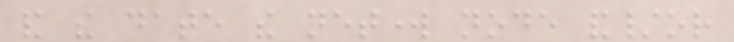and the date the network node and/or
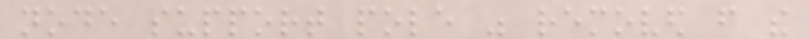node support pole was removed from the
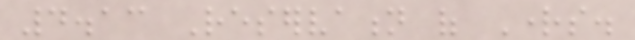4.13 Reservation of Rights.
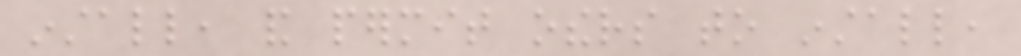install, and permit others to install,
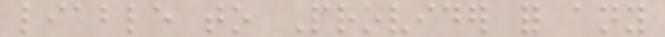liable to Provider for any
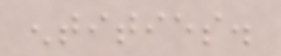entities.
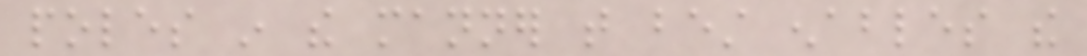poles in the manner that best enables the
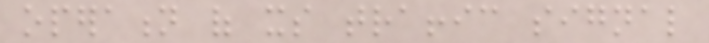operation of its traffic signal
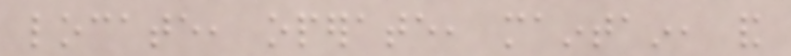locate, operate, maintain, and
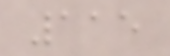115
